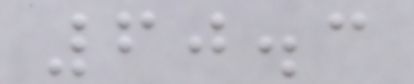60.3
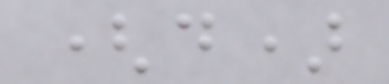(d)
